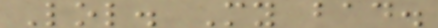Lol. My bad.
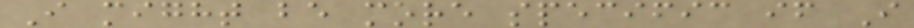I might be more specific if I
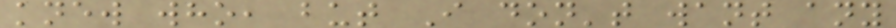knew who, but I don't want any
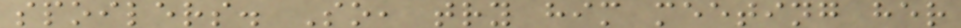spoilers. So, try him meeting her
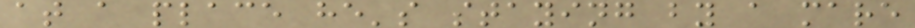at a place he's staying by a mare
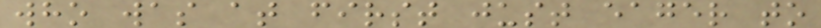who was at first just eager to
